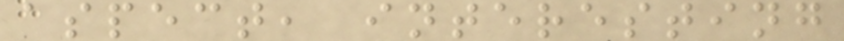aspect, interesting
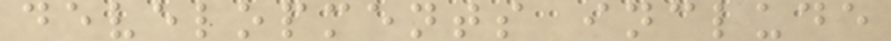developments include
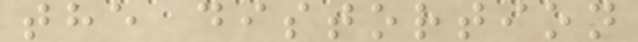the distortion
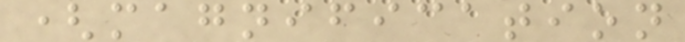(magnification
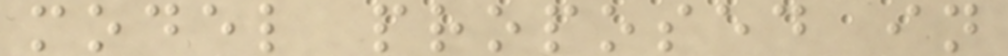model proposed in
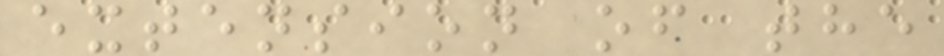extension of the
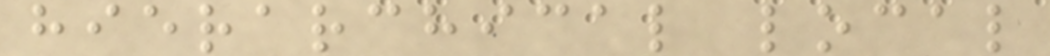hierarchical local
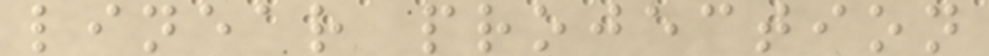linear projection
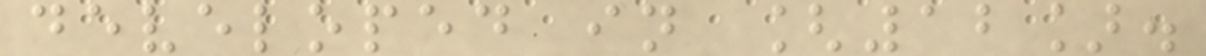developed in [12].
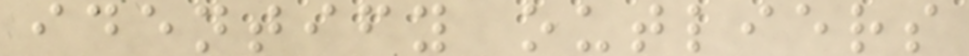identify outliers
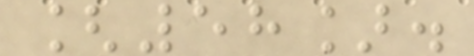[58].
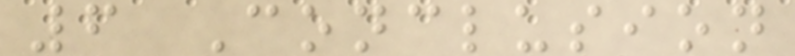6 Conclusion
